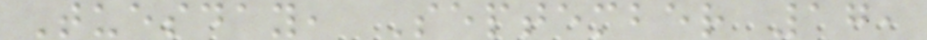Tuesday, September 17,
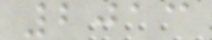2013
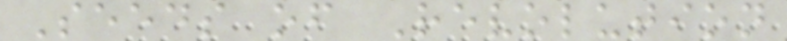Seeds of Revolution
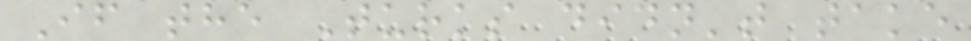If the Turks didn't take
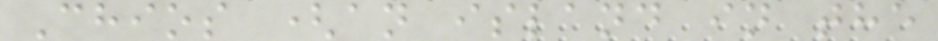Chios (an island in the
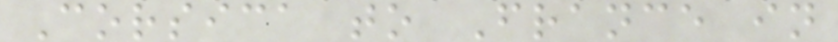Corsica to France in
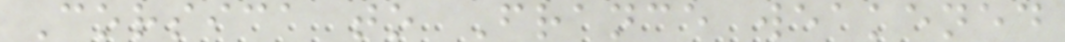Corsica to France weakened
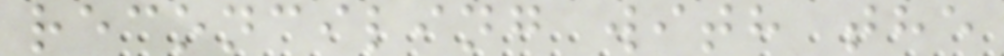reconciling with the
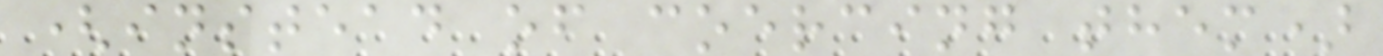(instead of coercing them)
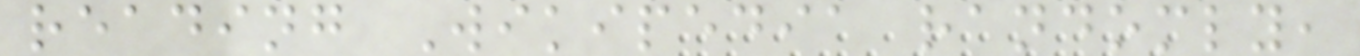reading Wikipedia randomly,
